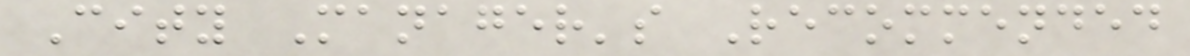City Manager's Recommended
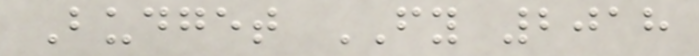Budget FY 2018
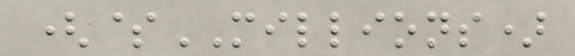($MILLIONS)
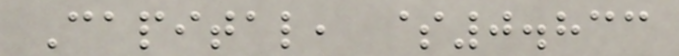Capital, $0.833
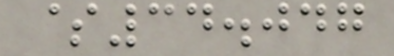$34.047
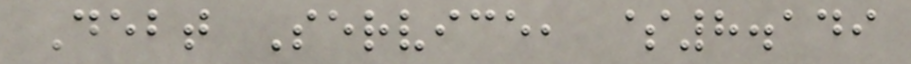Debt Service, $8.149
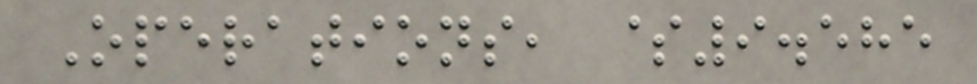Operations, $9.585
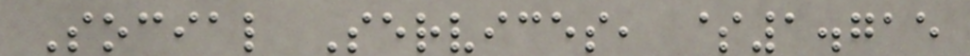Social Services, $1.715
